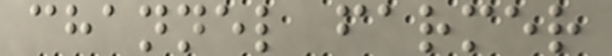channel farmer
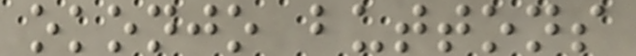okonjo buttons
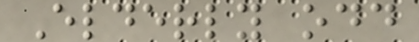Elderly odd
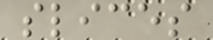slices
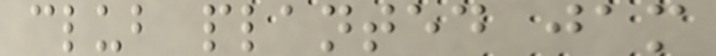club planted jam
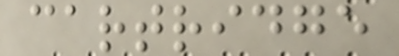cartridge
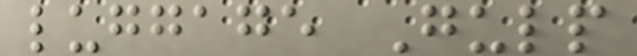luggage Gulp
